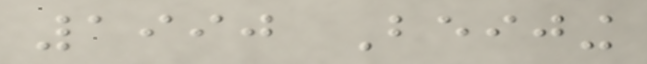1990 Beijing
